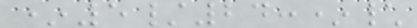*5/24:*\
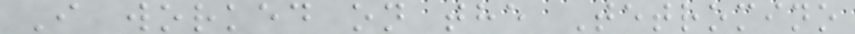I worked on the Tetromino
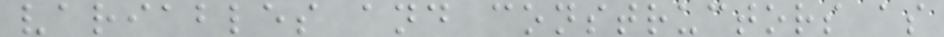variables and constructors as
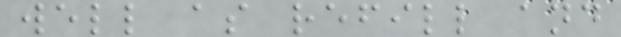well as refill and
